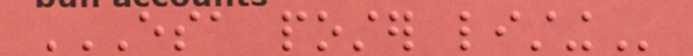ESA POSTER LISTING
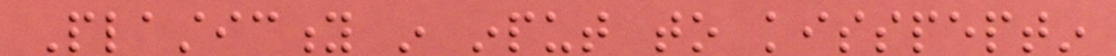Plasticity in input to kisspeptin
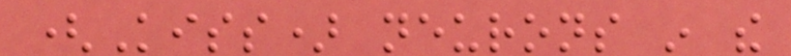(Kiss) neurons in the
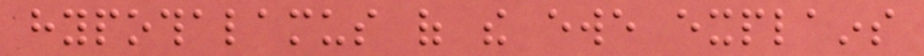hypothalamus of the ewe explains
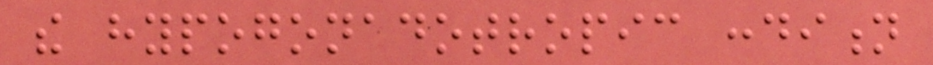the hypogonadotropic condition
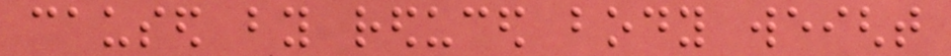caused by reduced body weight
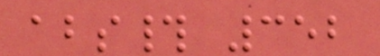abs# 352
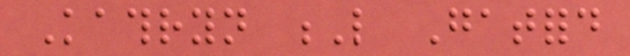Kathryn L Gatford
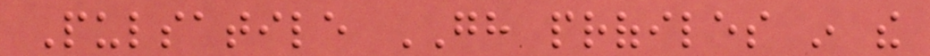Pulsatile GH profiles in the
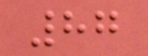87
